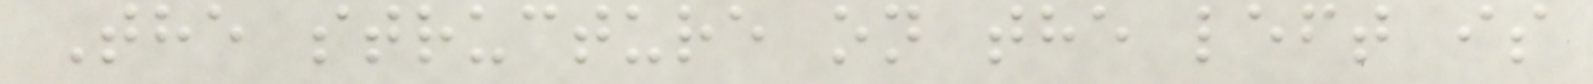The structure on the left is
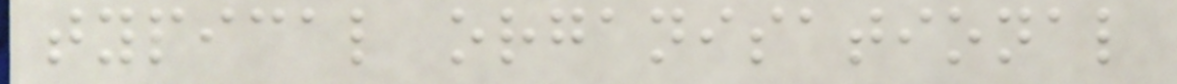typical organisational
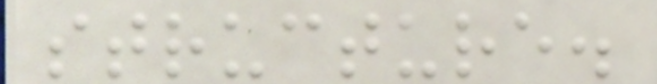structure.
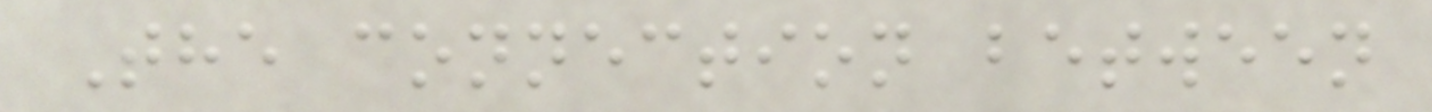The connection between
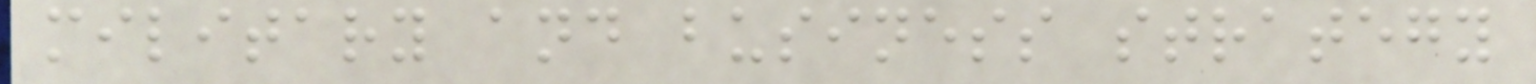military and business strategy
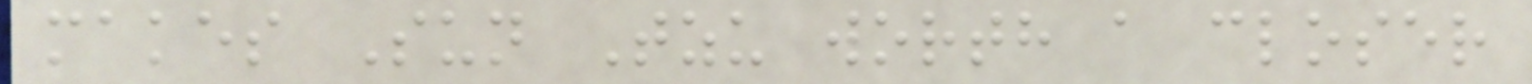makes Sun Tzu worth a closer
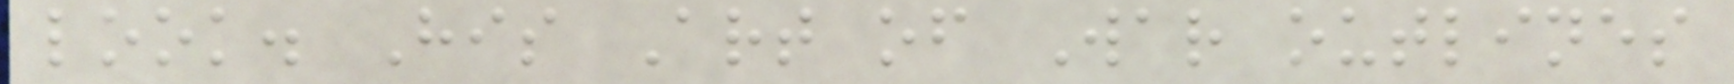look. His Art of War outlines
